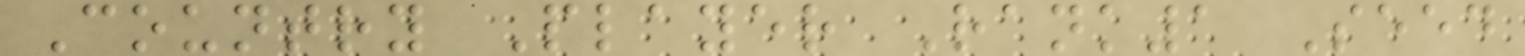Country Player Rank1 Seed
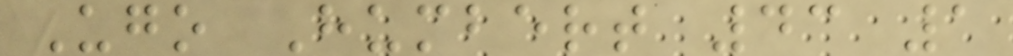Ugo Humbert 43 1
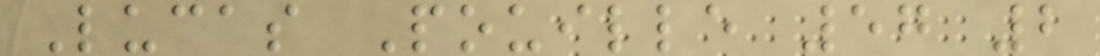Lucas Pouille 57 2
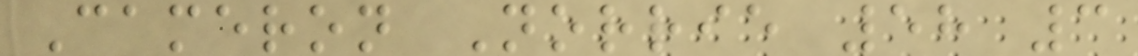Cameron Norrie 58 3
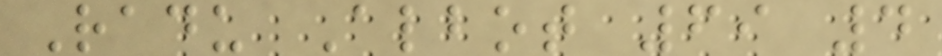Radu Albot 69 4
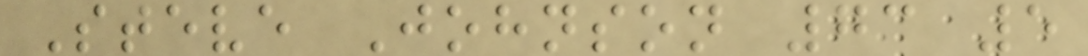Steve Johnson 73 5
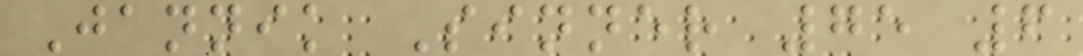Jannik Sinner 75 6
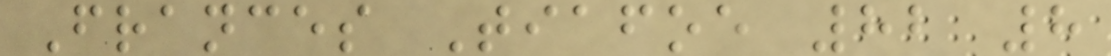Frances Tiafoe 82 8
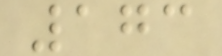173
